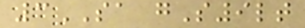3SA gS9lt
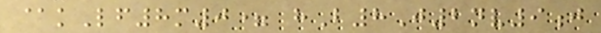@kLf8m0= hB8J2nv9j
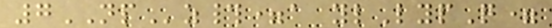7NPz#=a ylLypQ=
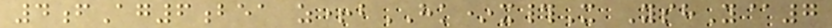4fAg6bea z+bHK*x#X YshY@7
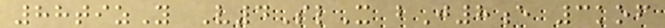88tizY V4SlX bJ8e 3kof
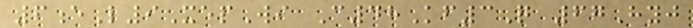6eL9XepWi C48Kf3Q 67Hyj
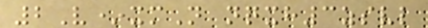2V*xmN nqxh3zsvl
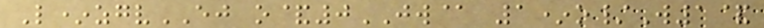L*zgvEJ o&0JW@ 1*o/W1&
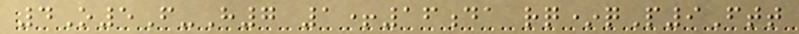4O5F-H7 1+16da rq*qP9Ftt
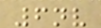6nv
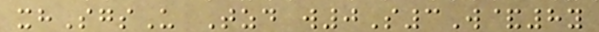xhSgsU Tzd w0S3W&8y
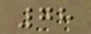78
